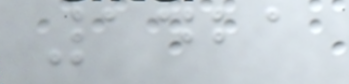1421
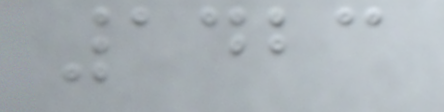1423
